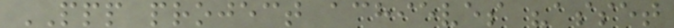PPP project achieves "asset
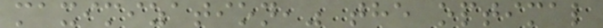maximization," the optimal
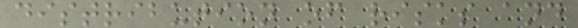distribution of risks and
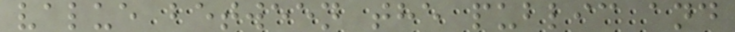value between the public and
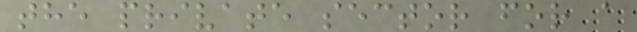the private sector for a
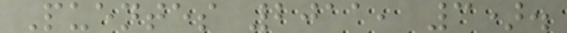Puentes 2011, 3).
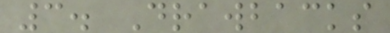3. Drawbacks
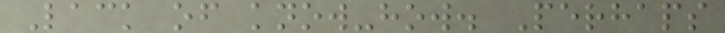Lack of know-how. Perhaps
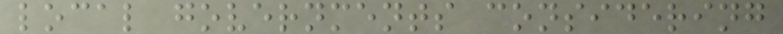local governments considering
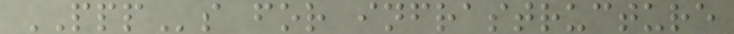PPPs for infrastructure
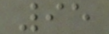95
